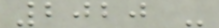2020 -
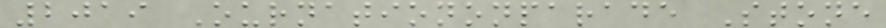2019 Ournationonparade Stone
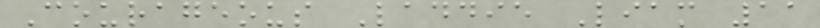Courageous Laddie Liam 11
